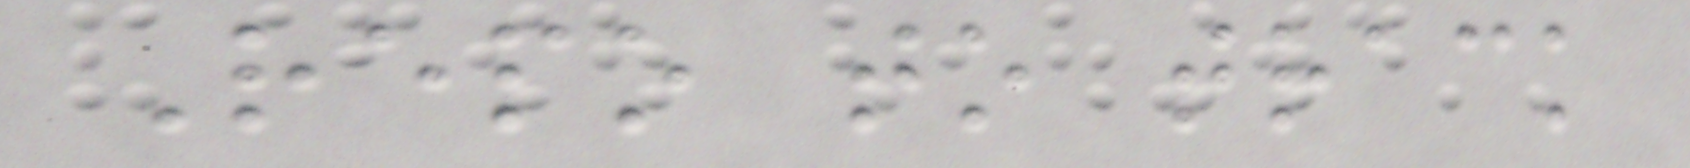Repo to track
